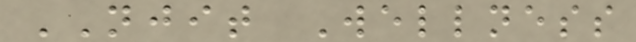NJIT Wellness
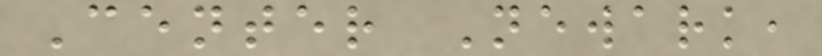Center Newark,
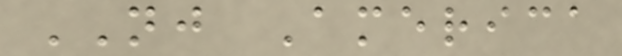NJ America
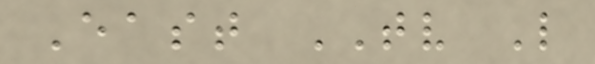East TV L
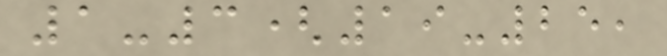1-3(19-25,
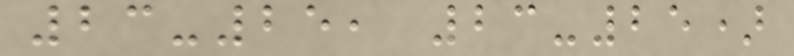23-25, 23-25)
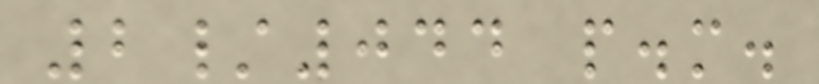2/044 p.m.
